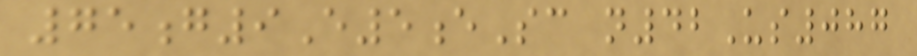75g9E5eSc n42Us087
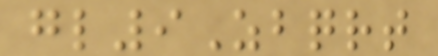gl9Zbqrt
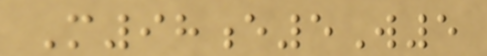M98e5W5
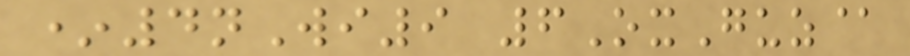*4nWi9 6OxGuz@
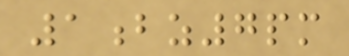1bz7pm
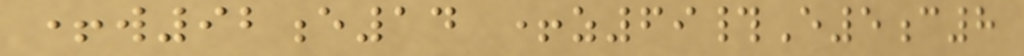+w92e14 +z69#E5c8
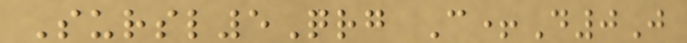Sursl5Qrg C+D0J
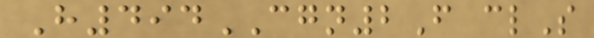H494CGN2F clS
